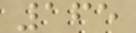165
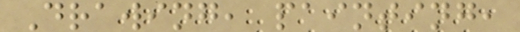Drawing, painting,
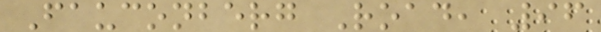Fauconberg Road, 96
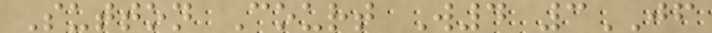Sutton Court W4 3JF
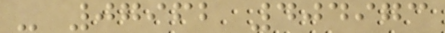- 07962 404973
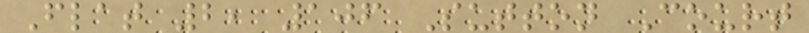Flat 2, 106 Sutton Court
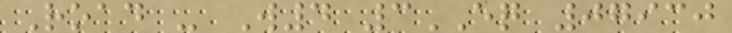Road - W4 3EQ 07930
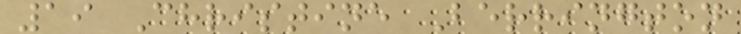19 Christine Berrington
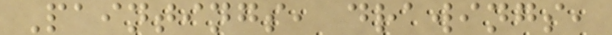Paintings, drawings,
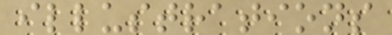illustrations
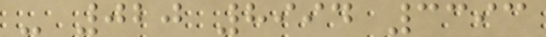- 020 8994 3393
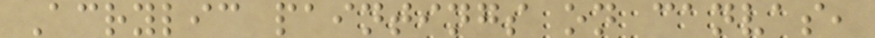Acrylic paintings on canvas,
